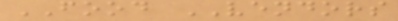FOOD VENDORS
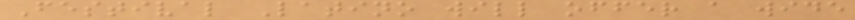Festival Latino will offer a wide
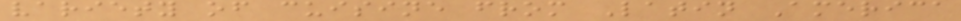variety of cuisine from Latin America
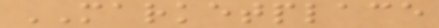MARKETPLACE
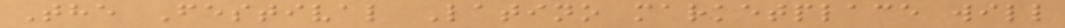The Festival Latino marketplace will
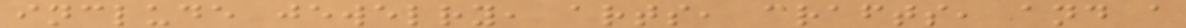include jewelry, arts, crafts, and a
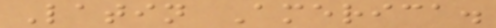Latin America.
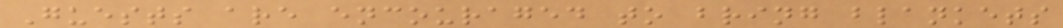Guests are encouraged to bring blankets
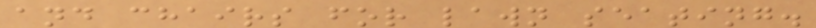and chairs for lawn seating.
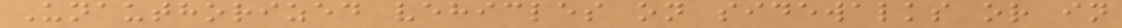Unauthorized vehicles on sidewalks or in
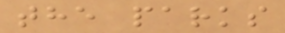the parks
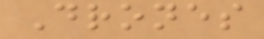Drones
